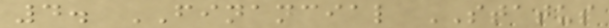4. FINANCIAL STATUS
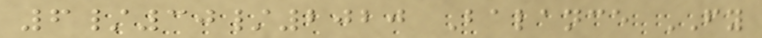6/30/2020 Balance FY
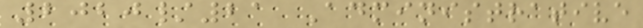2020/21 Administrative
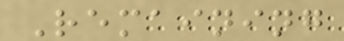Remaining
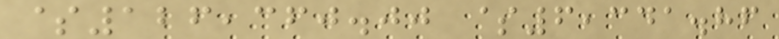$126,360.00 $6,341.86
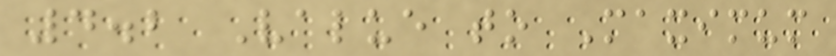4.2 Value to Maximum
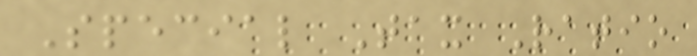Special Tax Ratio
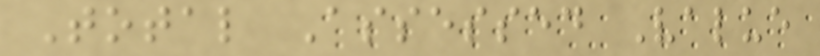Total Assessed Value
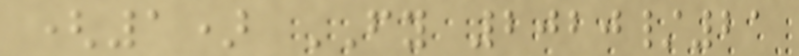(1) FY 2020/21
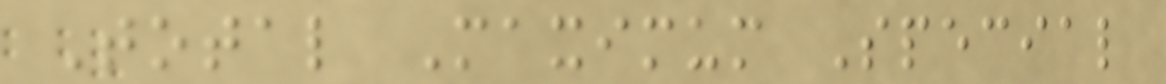Total Maximum Special
